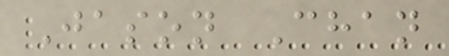Jason Chan
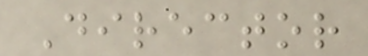Director
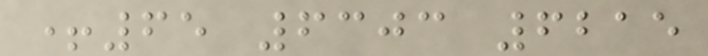+65 6303 6215
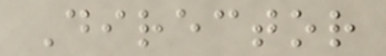Director
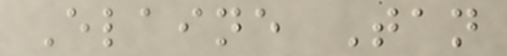Elaine Tan
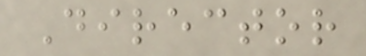Director
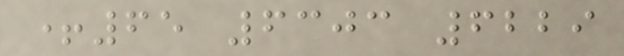+65 6303 6229
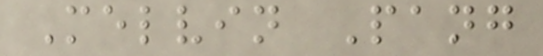Melvin Pang
